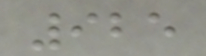925
